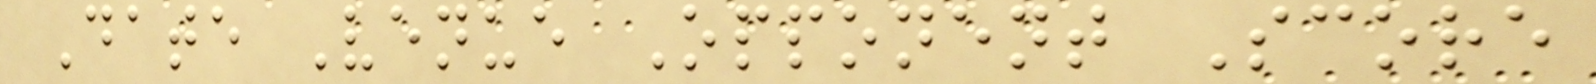Date Venue Opponent Score
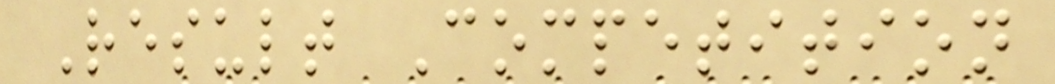Result Competition
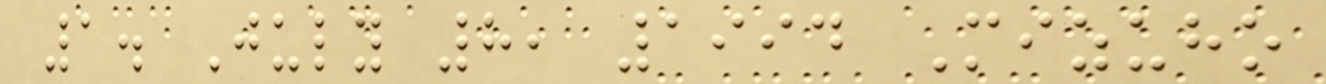1. July 8, 1994 Mizuho
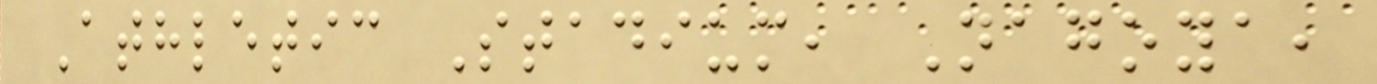Athletic Stadium, Nagoya,
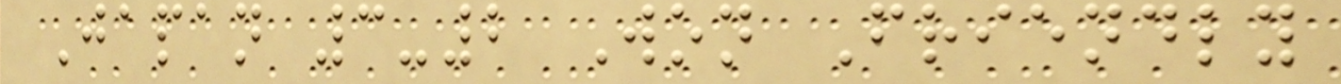Japan 3-2 Won Friendly
